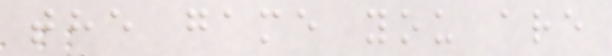the game you are
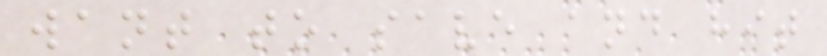want to save and hit
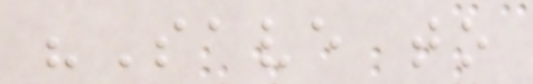"Save to
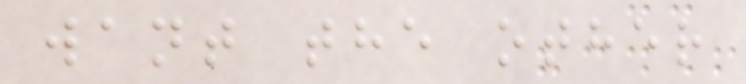want the other
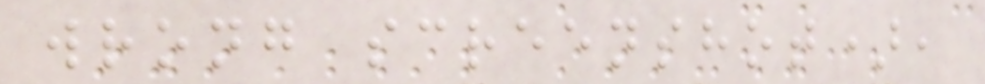wrong screenshot),
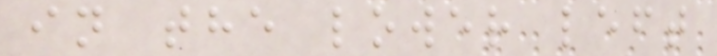in the lower left
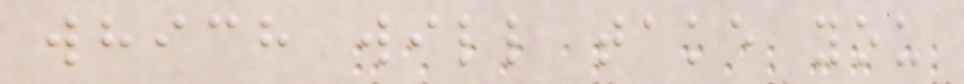which will take you
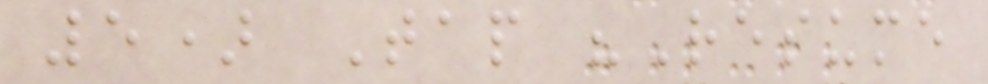5) Tap "Resume
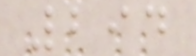294
